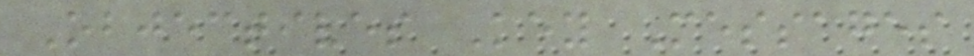Objectives Key Messages
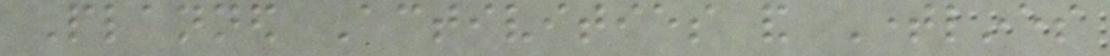Planned Activities and Timelines
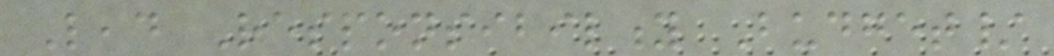Lead Responsibility Budget/
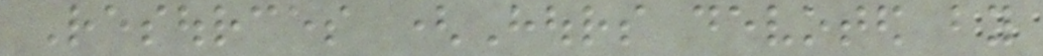Resources (Hours devoted by
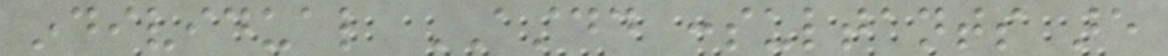individual ASTDD consultants are
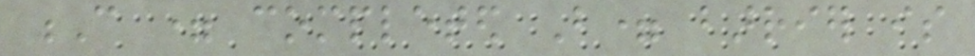C = completed B= barrier is
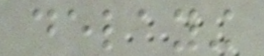delaying
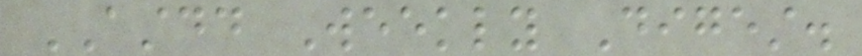ASTDD Weekly Digest.
